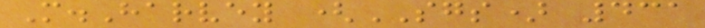M.Harvey (SGS) 431
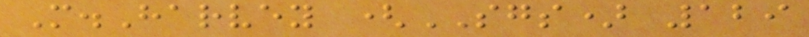M.Harvey (SGS) 129
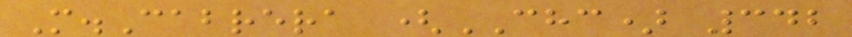M.Cabrera (CHC) 342
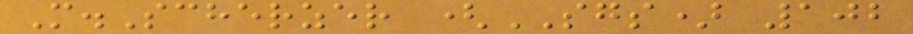M.Scherzer (SGS) 102
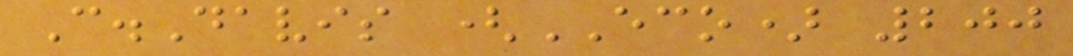C.Davis (ECO) 200
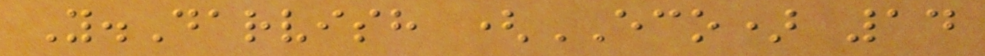Y.Darvish (ECO) 14
